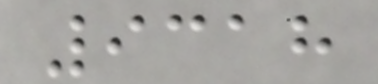9318
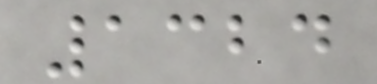1324
